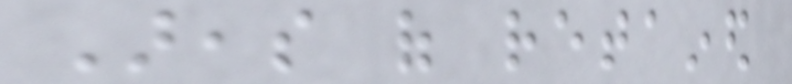Areas of retained
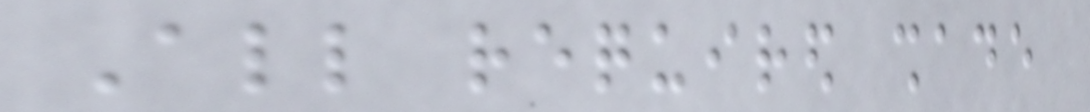All required shade
